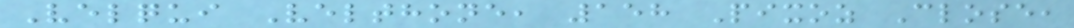Velqui Velthone, 158 Pixoz Close,
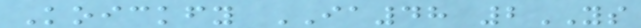Koickfy IA48 2YS
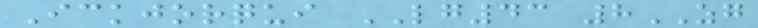Ickjorqui LG43 8ZG
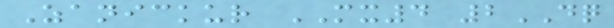Zanickur MX4 2DQ
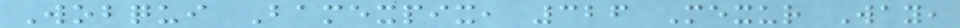Wobqui Bamexpix, 326 Mexur Way,
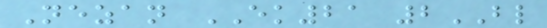Nezan EK21 2BL
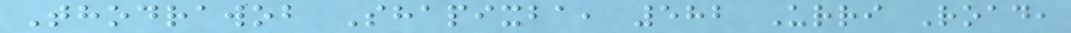Thodrawob Shapixba, 582 Urri Road,
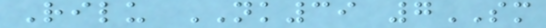Rilu NK39 7SM
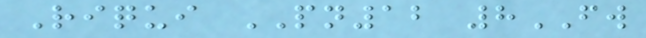Riqui PN12 8FW
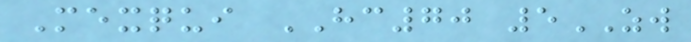Mexqui HC70 5ZW
